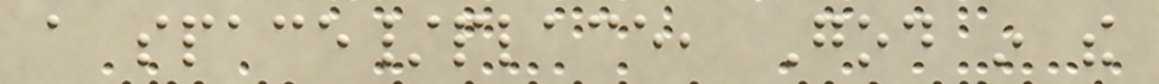a space/place, God in the
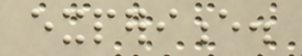experience.
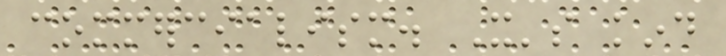commercialism. It's kind
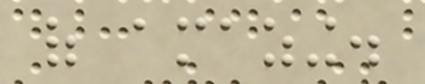of amazing.
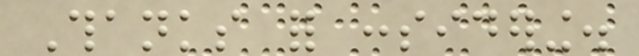Thanks for considering.
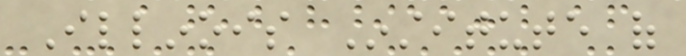Illinois Institute of
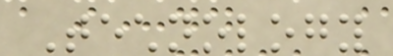Technology
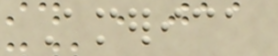America
